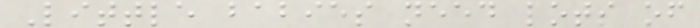Little babies need lots of
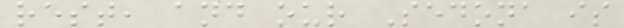rest, and our Sedona is
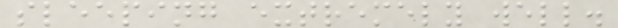sleeping extremely well.
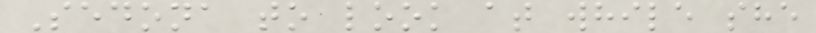Sedona to look at while she
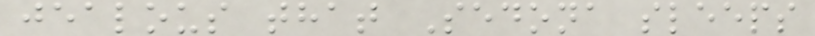jealous that Sedona sleeps
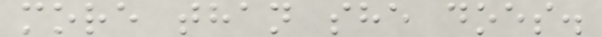more than she does.
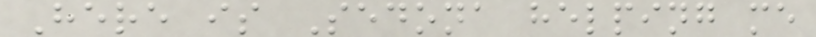Here is Sedona helping me
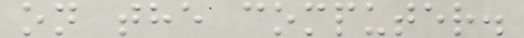on the computer.
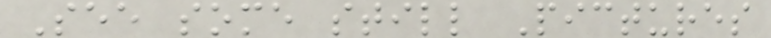See some still Pictures
